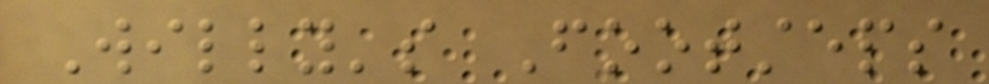Willy's Footsteps
